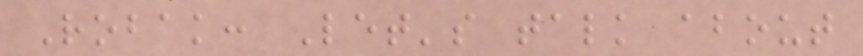Robak: Let's talk about
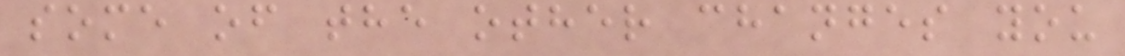some of the other changes you
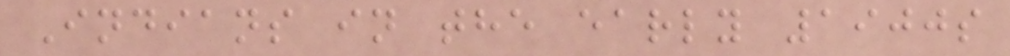Indians in the early 1900s
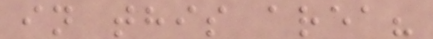in this area?
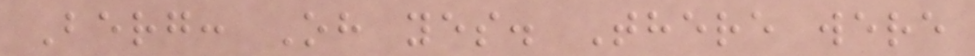Berg: Oh yes. There were
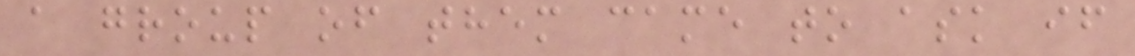a group of them came to ask if
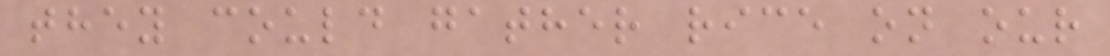they could gather rice on our
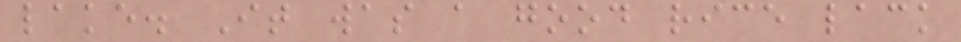lake. It was a good rice lack
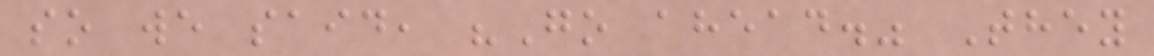so we said, "Go ahead." They
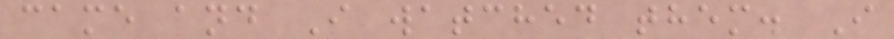came and I watched them. I
